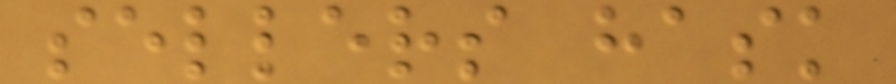sellers hask
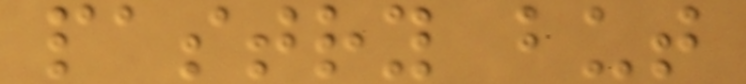pastry but
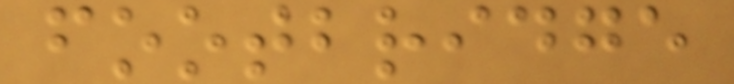footbridge
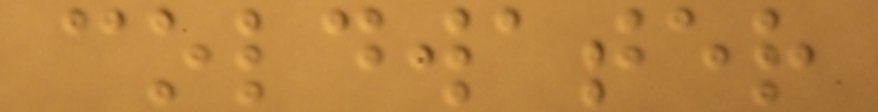coldwater
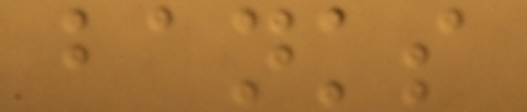banks
